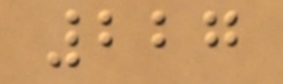227
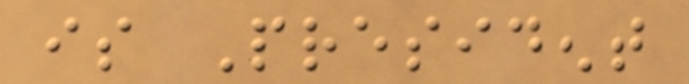is President
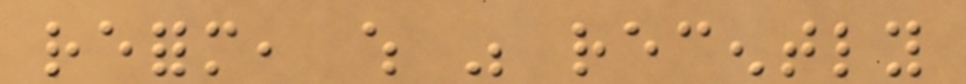reform, which was recently
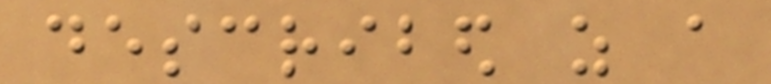described as a
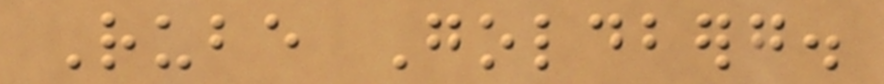Rube Goldberg.
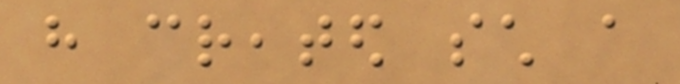have created such a
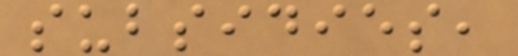subsidies,
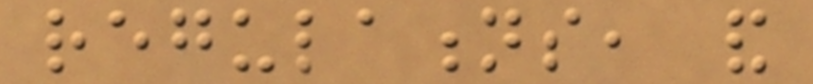regulations, and
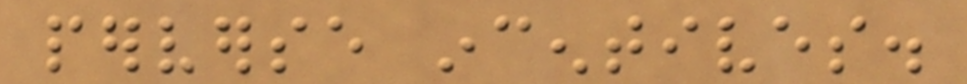perverse incentives.
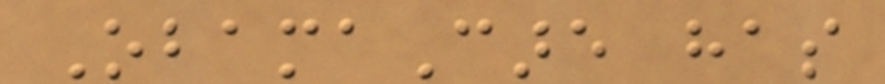ObamaCare has
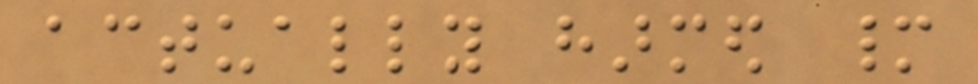actually harmed many
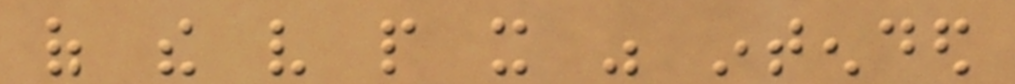of the very people it was intended
